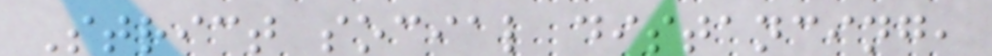Strict social distancing,
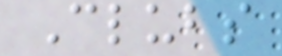Clubs
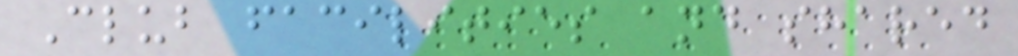Club facilities and shared
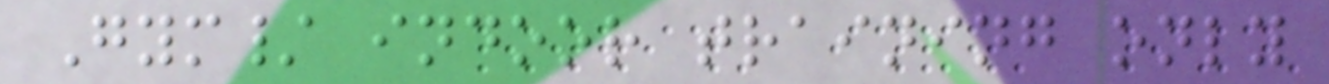Gym/ indoor training only
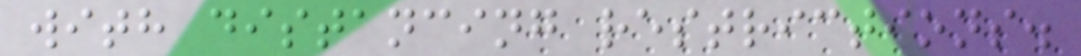with distancing restrictions.
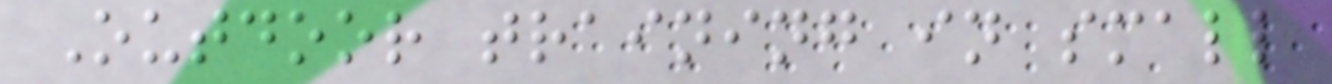Outdoor training in small
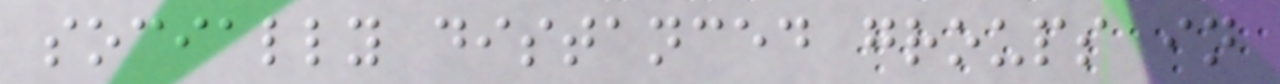socially distanced groups in
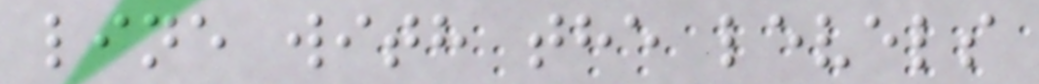line with the levels
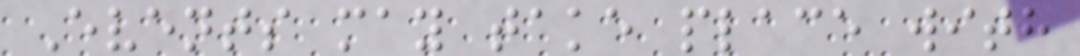Events may take place with
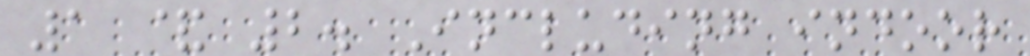1 & 2. Including indoor
